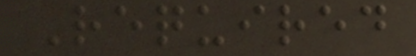Required
